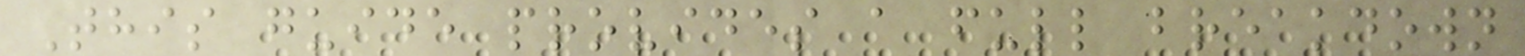This guide provides a full breakdown
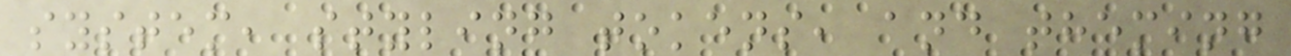system, styling tokens, and theming
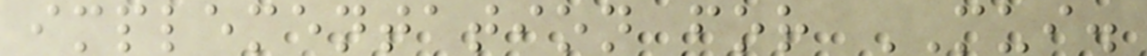implementation for MUI.
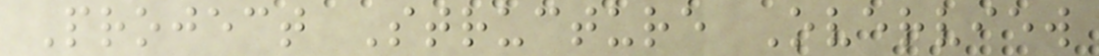Project Structure Overview
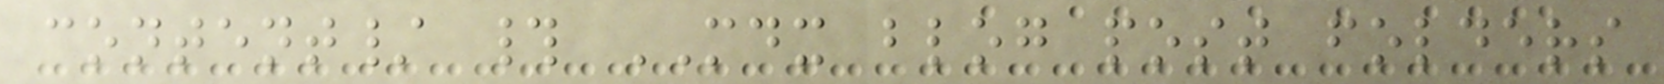content/ # MDX blog post folders
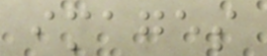images
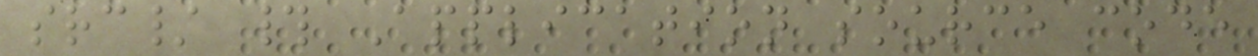src/ # Application source code
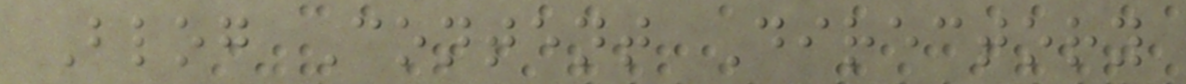Blog Content Directory
